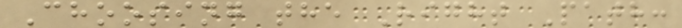Choosing the Right Path:
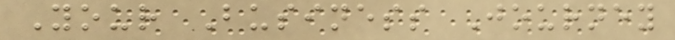Your Business Journey
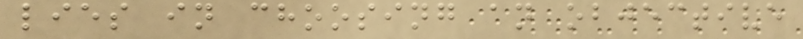lies in choosing an objective
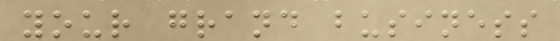your grand business
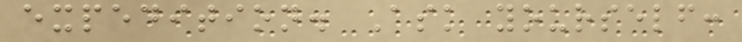expedition. Ask yourself:
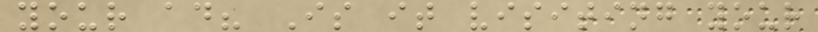your ad? Is it visiting your
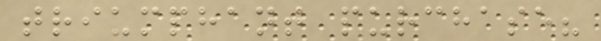triumphant purchase?
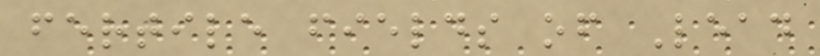fertile fields of Lead
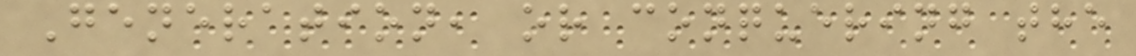Generation, or conquering the
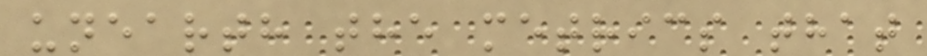unearth the metrics that
